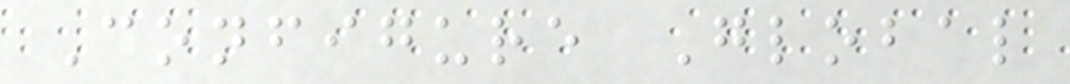Configure Global
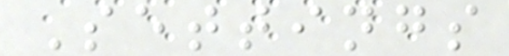Settings
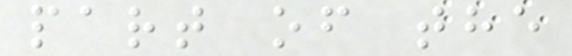part of the
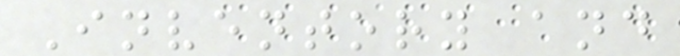Inventory and
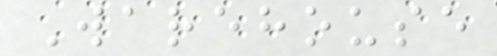Warehouse
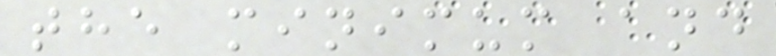the minimum and
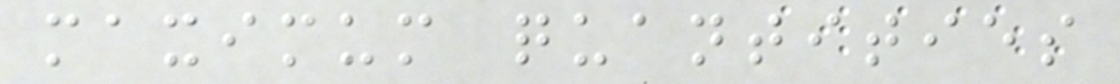maximum quantities
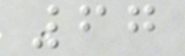67
